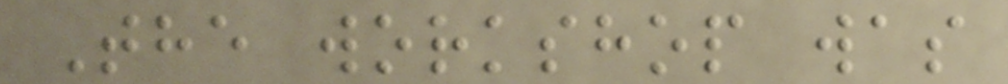The workshop was
